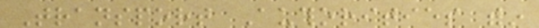Transport Authorities within
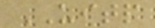UITP
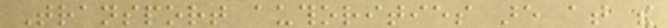Transport authorities are at the
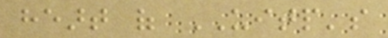heart of UITP's
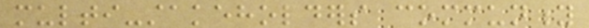multi-stakeholders community
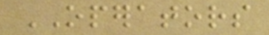OPERATORS
